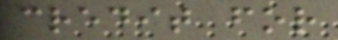credit for
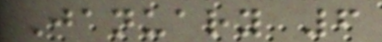January 6
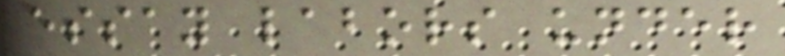essay labors under
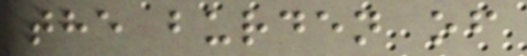the burden of
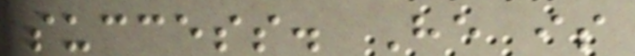success. He is
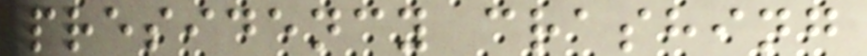presidency crashing
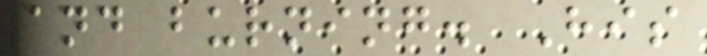and burning. His
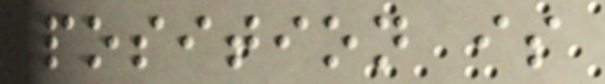position is
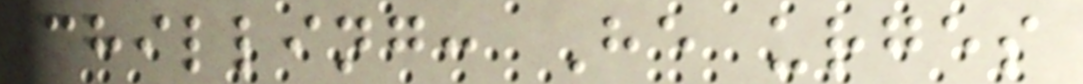chilling: He urges
